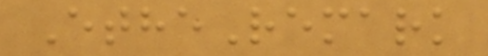EtheRemark
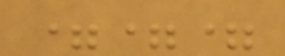===
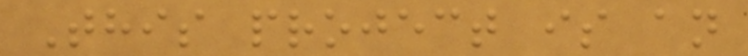This project is an
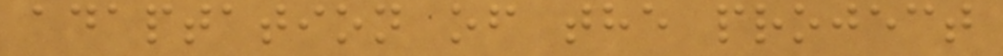adaptation of the project
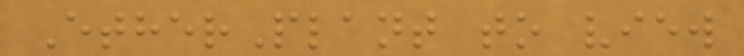EtherPlant to view
